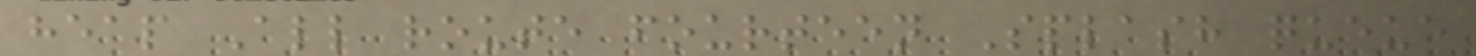heap All route fourteen Splash queue
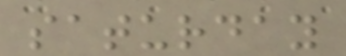saturday
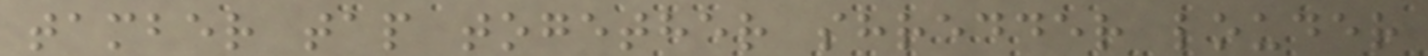tamber tap together shredder louder
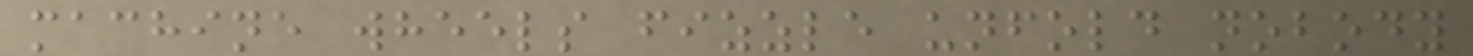machine wheels fizzle unfold nobody
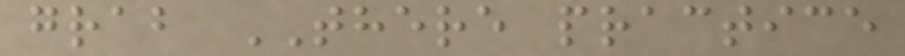grab THERE practice
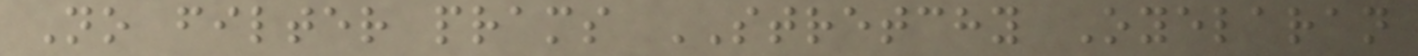No filter prams STRETCHY Oyelaran
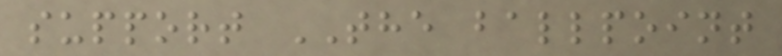support THE ballpoint
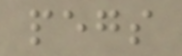pegs
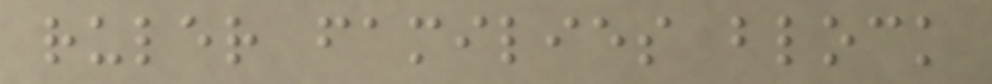ruler families block
